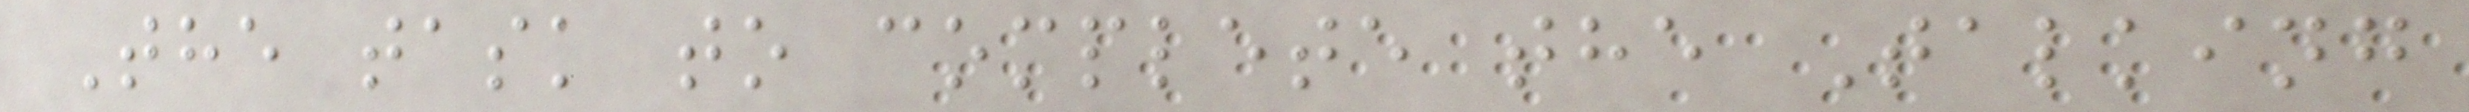The task to complete the Talking
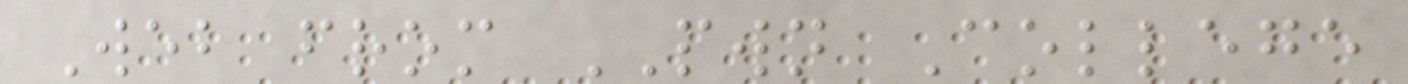Web from PWN College
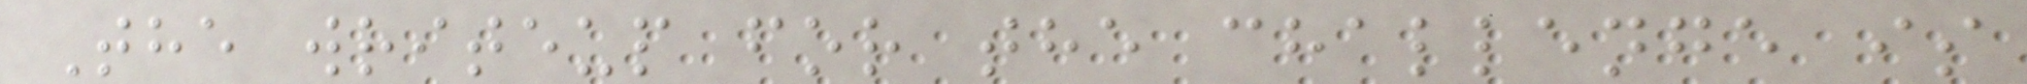The writeup for the challenge is
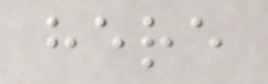here
